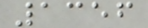1356
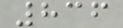836
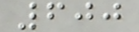600
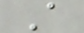A
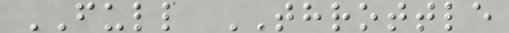FULL THROTTLE
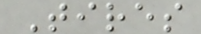Tires
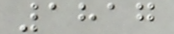1817
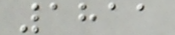1811
